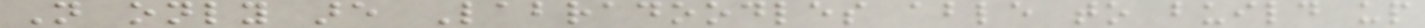Not only are Labradoodles able to build up
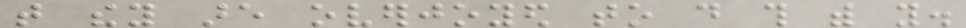that they are overjoyed to do this with you.
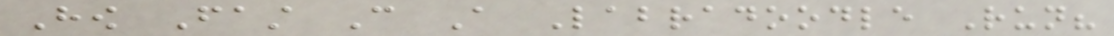How Fast Can A Labradoodle Run?
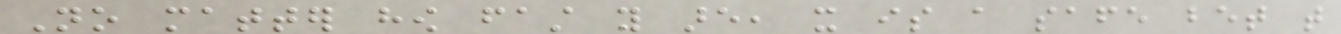No matter how fast you are, it is a safe bet that
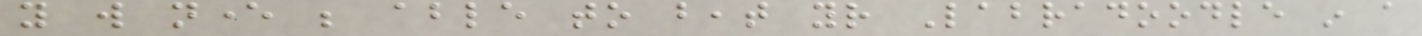you will never be able to beat your Labradoodle in a
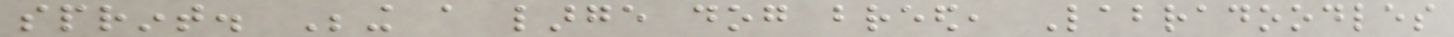sprint. Being a large dog breed, Labradoodles
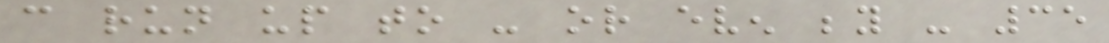can run up to - or even beyond - 35
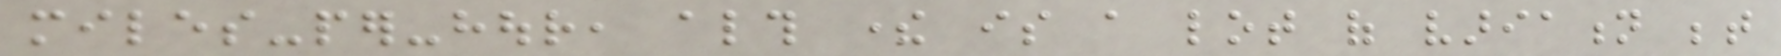miles-per-hour, although there is a lot of variation between
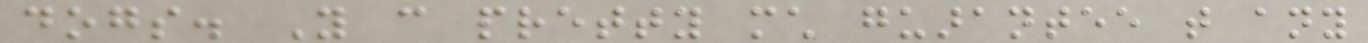dogs. You can pretty much guarantee that any
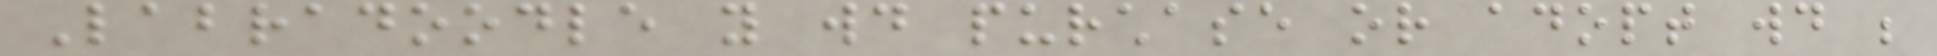Labradoodle you would purchase or adopt would be
